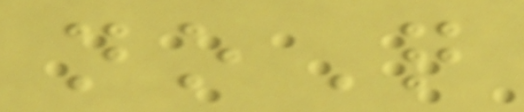noQ
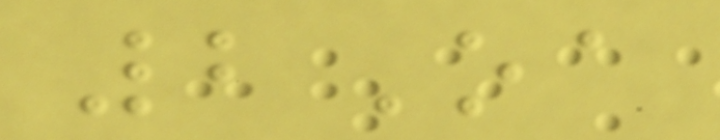2Oa
